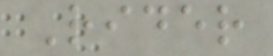Rider
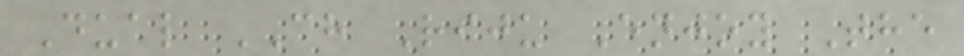Dual CH Riju Enjoy The
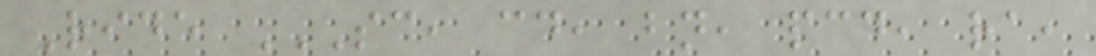Ride SC, CD, BN, PCD, RA,
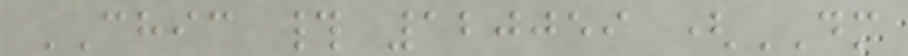CHIC # 120059 (DM
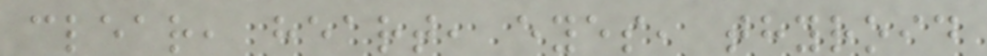clear, heart, eyes, thyroid
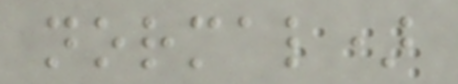normal)
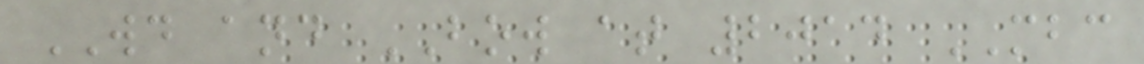WD and BOW at 2014 MBC
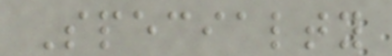Specialty
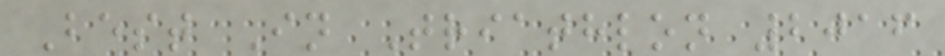Best In Triathlon 2016
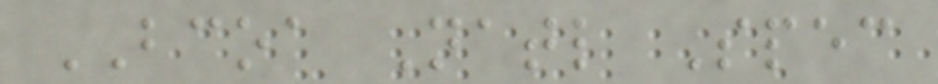BCOA Natl Spec
